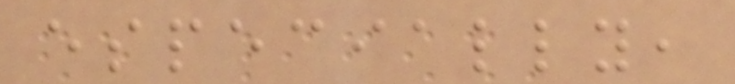especially,
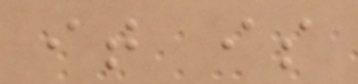it is
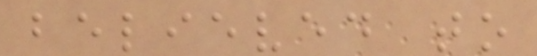believed to
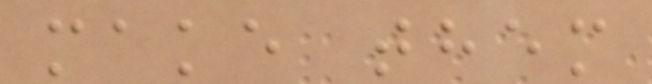make them
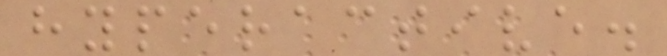hyperactive.
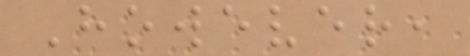However,
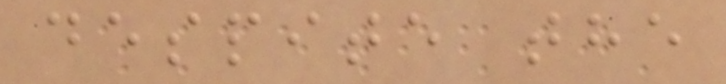despite the
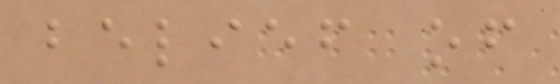belief of
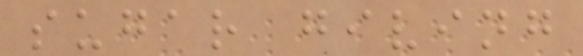sugar giving
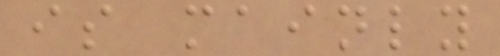is mainly
